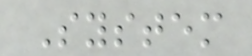System
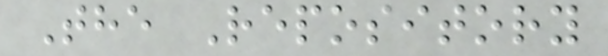The Repository
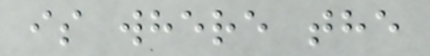is where the
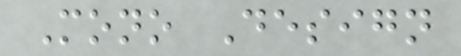Mono Design
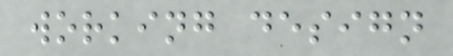working design
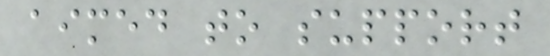aimed to support
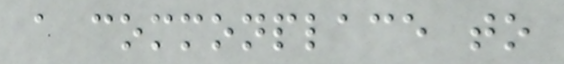a commonplace to
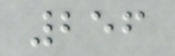256
